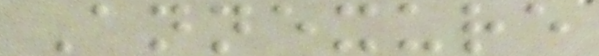Annexure
